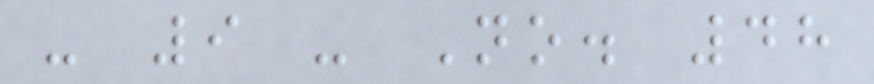- 9 - No. 48
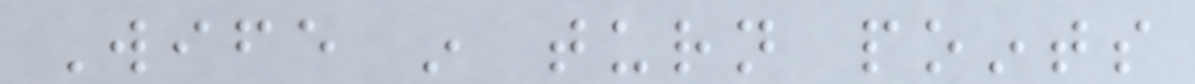Wife in turn points
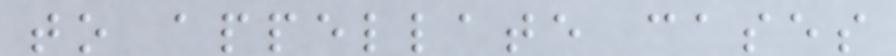to appellate cases
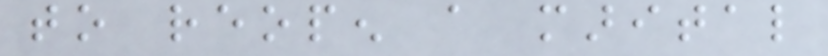to reopen a marital
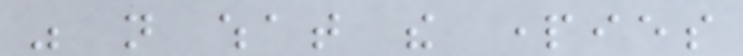was not what the parties
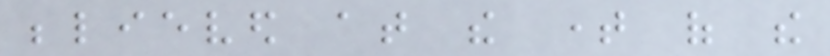believed at the time of the
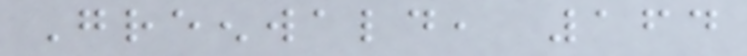Greenwald, 164
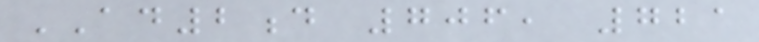AD2d 706, 721
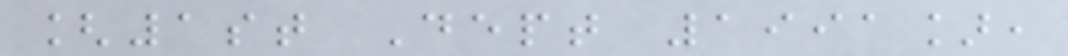[1st Dept 1991],
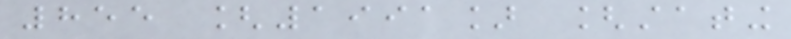855 [1991] [stating
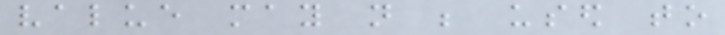value may not be used to
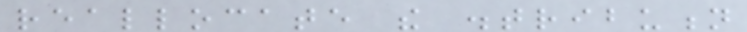reallocate the distribution
